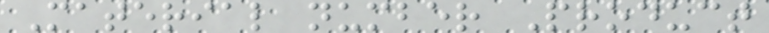Material number Product
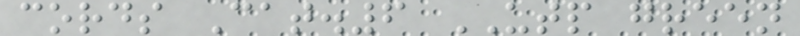cords Cat.6 UTP green
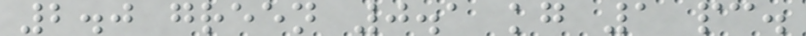2.0 green 0.1 kg 1 pc.
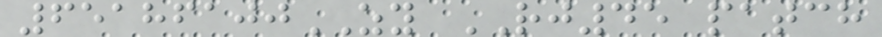65186100ZY RJ45 patch
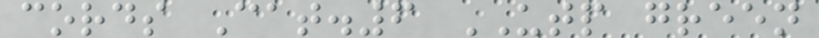cords Cat.6 UTP green
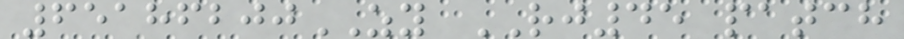65186200ZY RJ45 patch
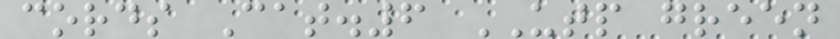cords Cat.6 UTP green
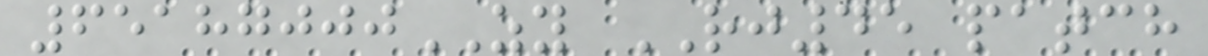65187000ZY RJ45 patch
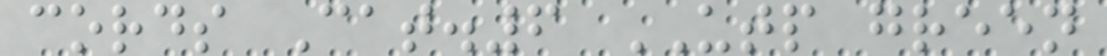cords Cat.6 UTP green
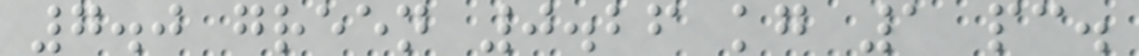7.0 green 0.26 kg 1 pc.
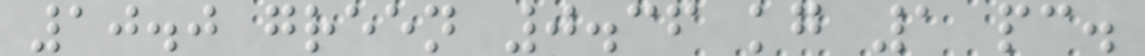10.0 green 0.36 kg 1 pc.
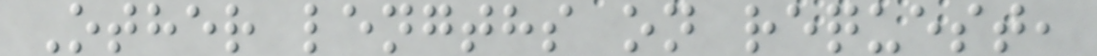Other lengths on request,
